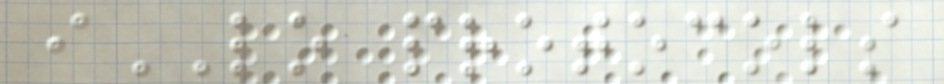iLO protocols
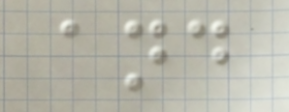and
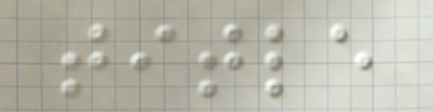title
